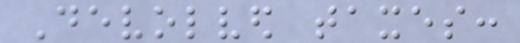Devolved taxes:
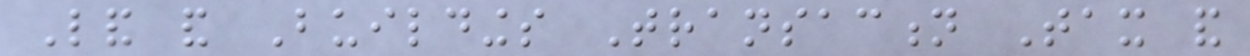Land and Buildings Transaction Tax and
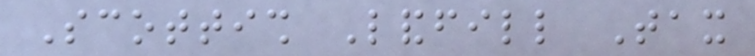Scottish Landfill Tax
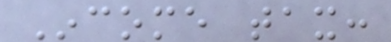Income tax:
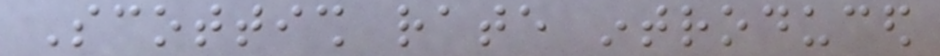Scottish rate introduced
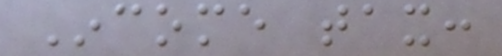Income tax:
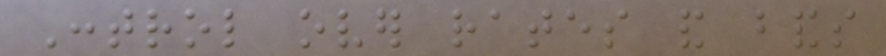Control over rates and bands
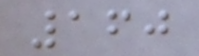160
